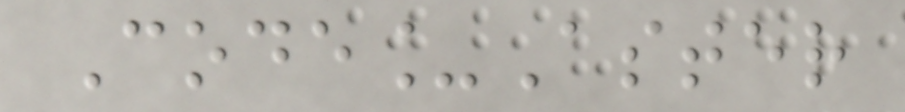Code_Aster
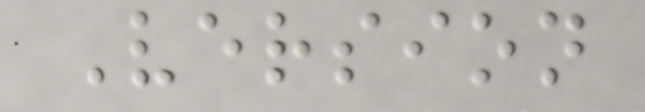Version
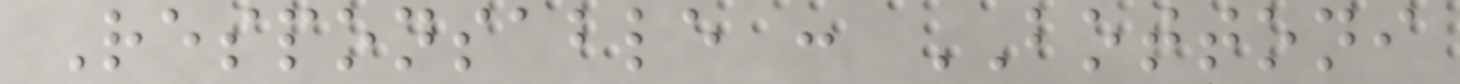Responsable : BOTTONI
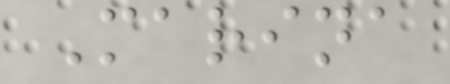Marina
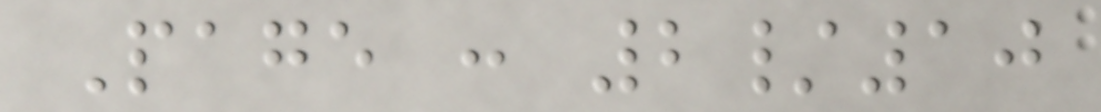Page : 2/10
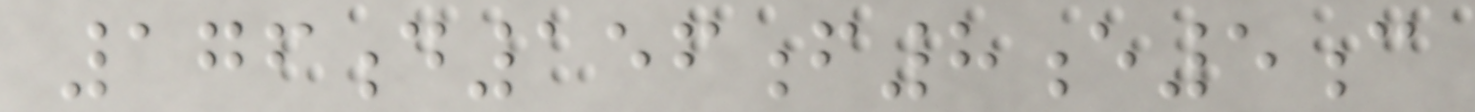176d156f8e5c
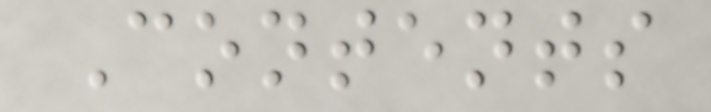Contents
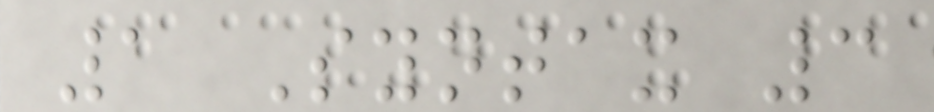1 Syntax 3
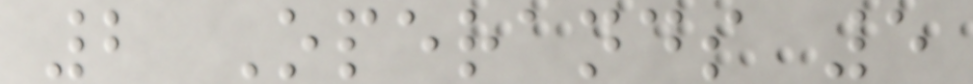2 Operands 5
